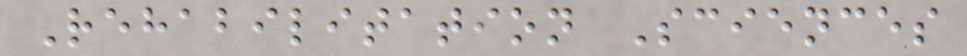Rehabilitation Sciences
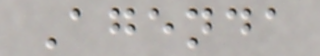Agenda
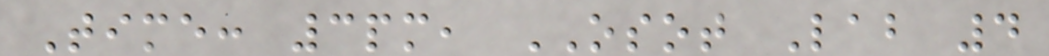Time: 3pm, OSOT Lab 4
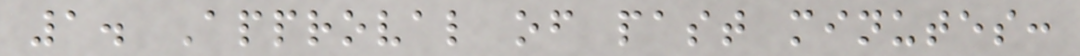1. Approval of past minutes:
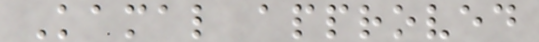Kamal approved
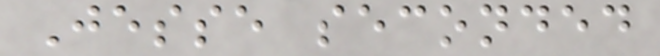Jesse seconded
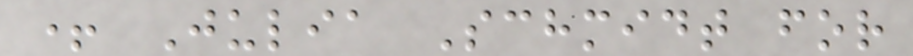+ Julia Schmidt for
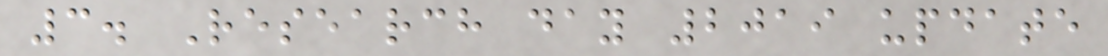3. Research day 2019 update
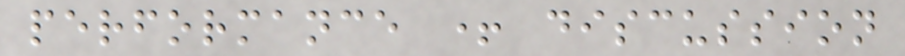performance + discussion
